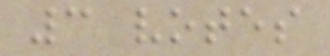3 votes
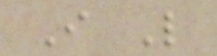I Like
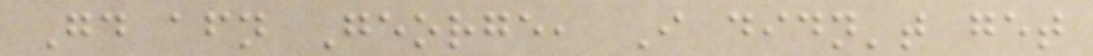Good afternoon George, I didn't get
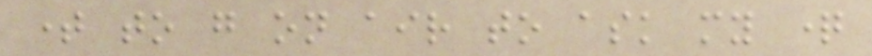time to go on air to ask my question
